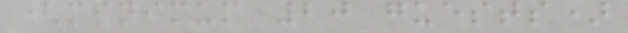(minimum 20 guests)
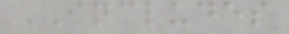INCLUDES
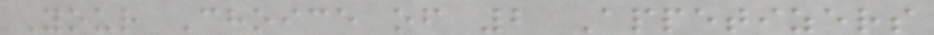Your Choice of 2 Appetizers
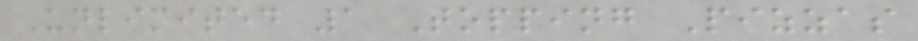Unlimited 1 Topping Pizzas
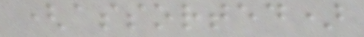(assorted)
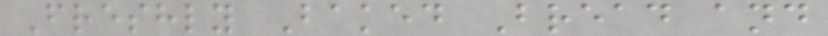Freshly Baked Bread and
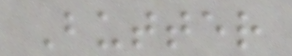Butter
